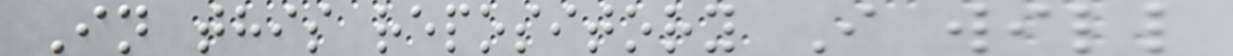In this repository I will
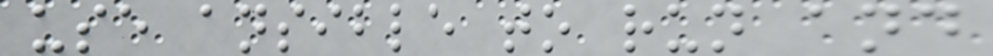use ansible to run and
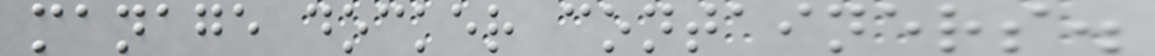manage docker containers.
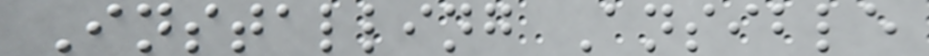Installing Ansible
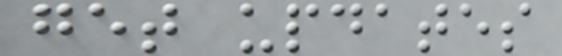get updates
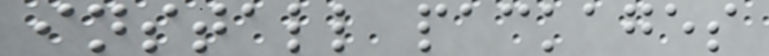install packages
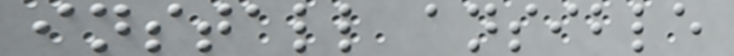install ansible
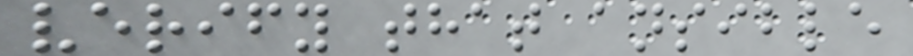verify that ansible
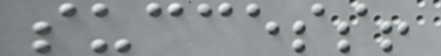success!
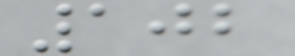102
